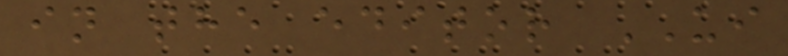in the editor UI
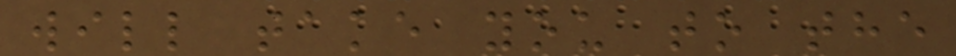will take you to the
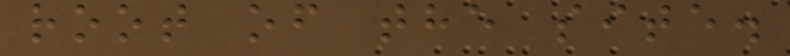root of the site.
